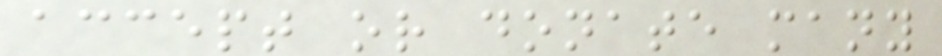accept or donate many
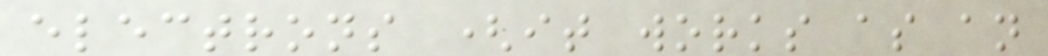electrons (it works as an
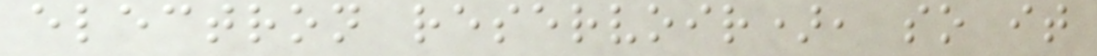electron reservoir), so it
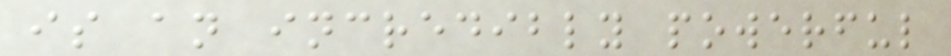is an incredibly powerful
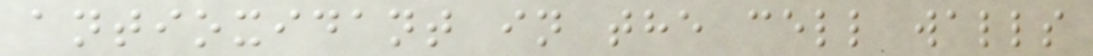antioxidant in the cell walls
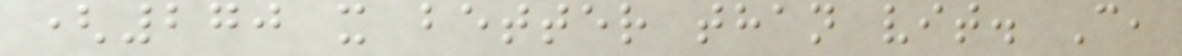(270 x better than vit. C,
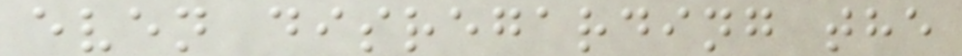even disregarding the
